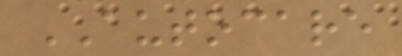AUTOCARE
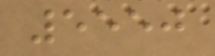5550
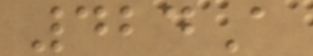424A
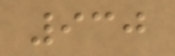930
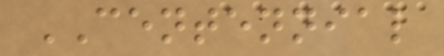CENTENNIAL
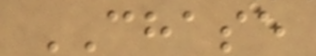CHASE
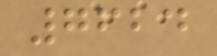7624
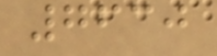7630
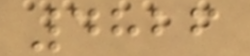4826
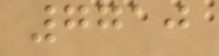7710
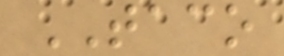TACO
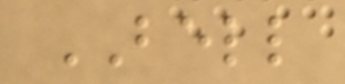BELL
